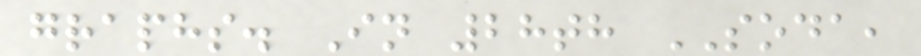graphs. In 28th SODA,
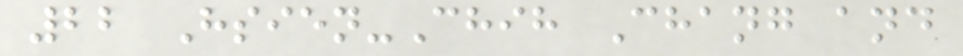22 Hsien-Chih Chang and
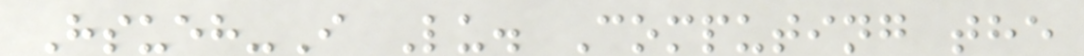Hsueh-I Lu. Computing the
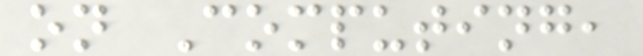on Computing,
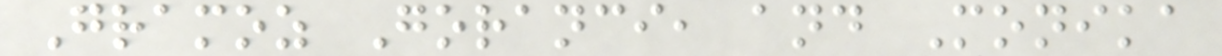Gramoz Goranci, and Monika
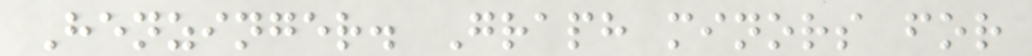Henzinger. Graph minors for
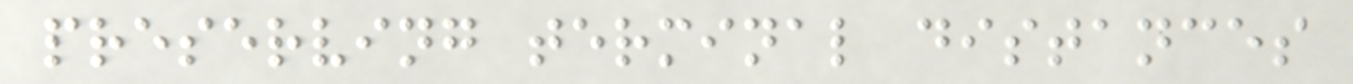preserving terminal distances
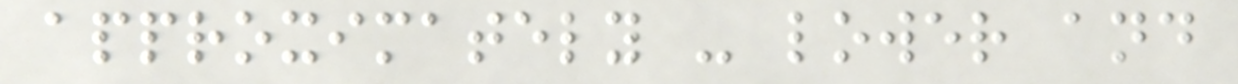approximately - lower and
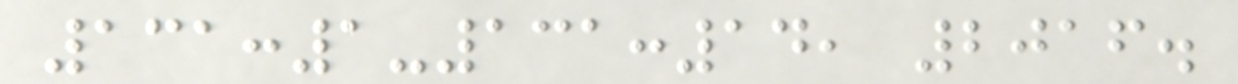131:1-131:14, 2016.
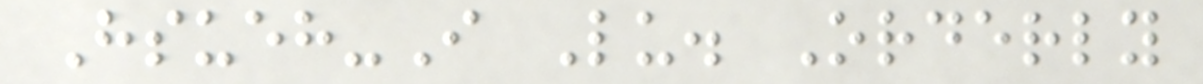Hsueh-I Lu. Orderly
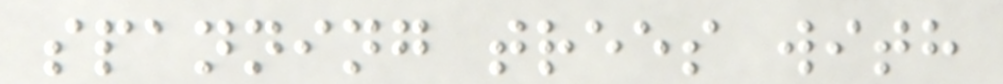spanning trees with
